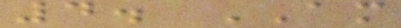4. AM
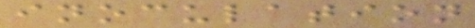inoculation
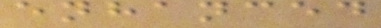enhanced
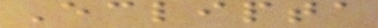Eclipta
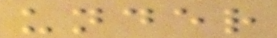under
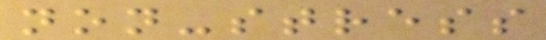non-stress
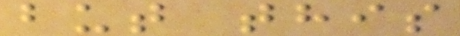but this
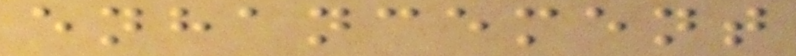enhancement
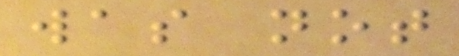was not
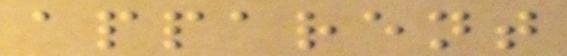apparent
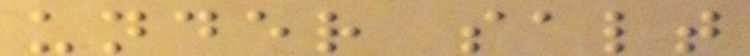under salt
